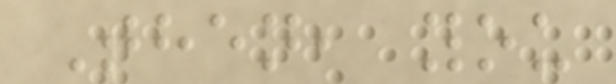Then, you
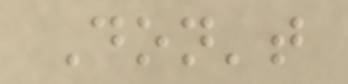Don't
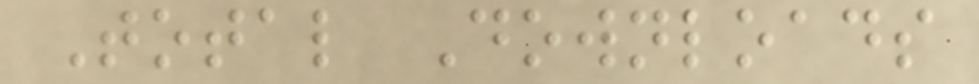Total Downloads
